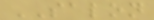SALON
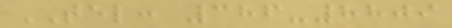TEL: 386-8809
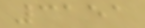3151
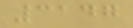3147
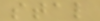stal
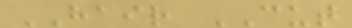HAIR CUT
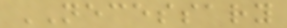NECESSARY
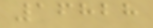16828
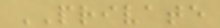PRIVATE
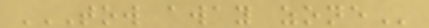TOW AWAY ZONE
